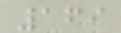169
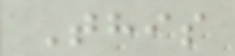This
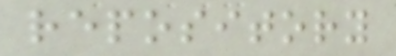repository
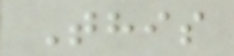This
